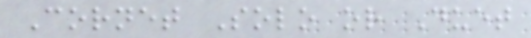Cornet Solo or Duet
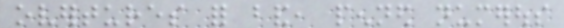overtures for band, penned numerous
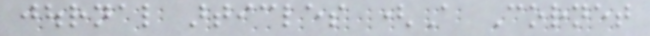journal articles (A Cornet
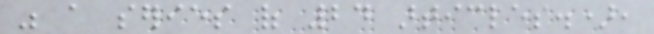was a series of 24 articles.),
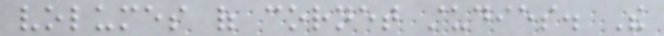volumes of cornet studies. The
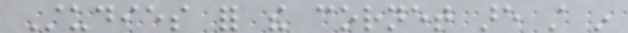Studies for the cornet are still in
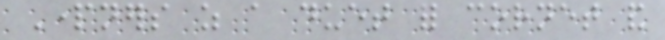Partners as a duet for cornet and
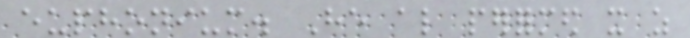euphonium. He also performed it as
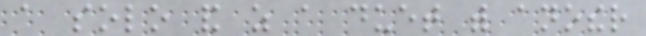a solo and as a duet with another
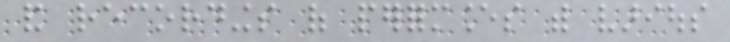and recordings of performances with various
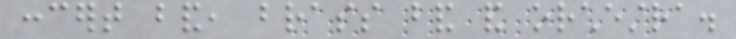concert band, brass band and orchestra.
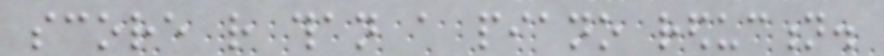score rather than a piano reduction.
